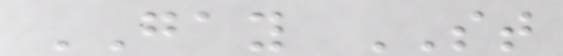GAY ST
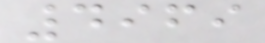4969
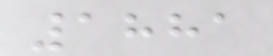1881
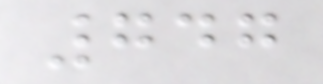747
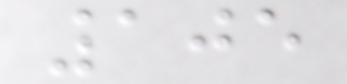105
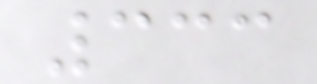333
